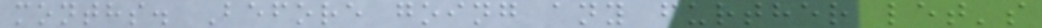months. Before going any further let's
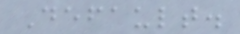Default.
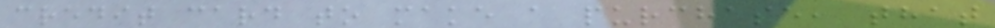credit card to make a purchase, that
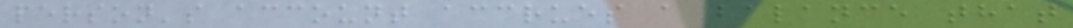person's account accrues a balance that
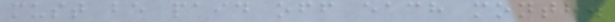must be paid off each month.
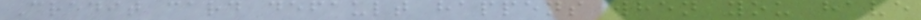Credit card default happens when you have
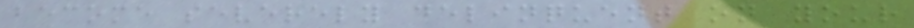become severely delinquent on your
